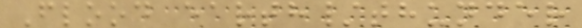Flood earth/thunder
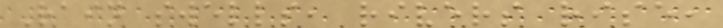Rain swells, rivers rise,
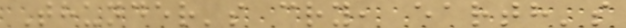Thunder's cry, earth's
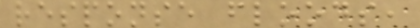response floods,
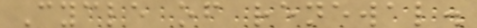Cycle of renewal.
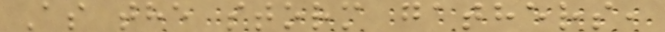As the storm gathers,
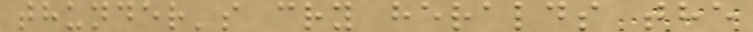thunder's cry heralds the
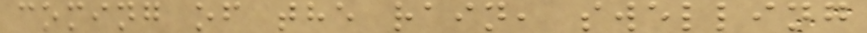coming of the rain, swelling
